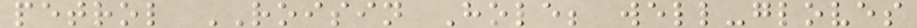petrol ROISIN Hole; well-gloves
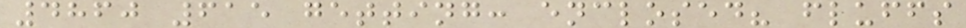4860 615 getting: enclosed? fluffs
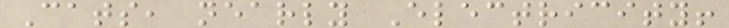Cats, nearly Electricity!
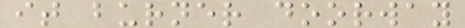it burner doorway
